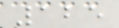125
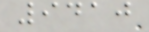9410
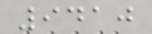9410
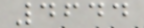4644
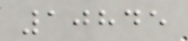10845
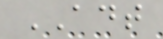ADT
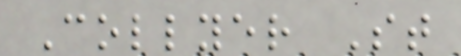Collyer St
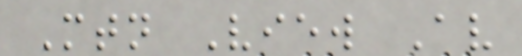Mtn View Av
